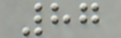87
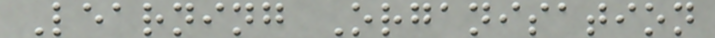Learning Organisation
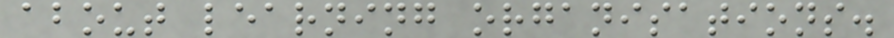about learning organisations.
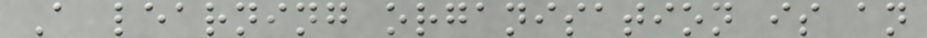A learning organisation is an
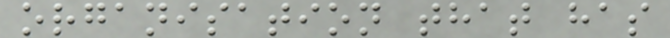organisation that has
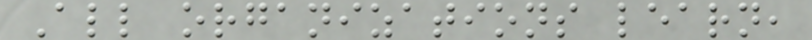All organizations learn,
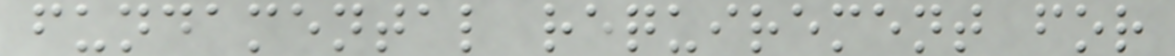fundamental requirement for
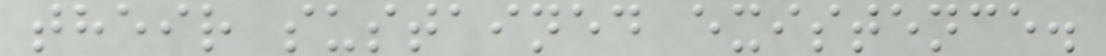their sustained existence.
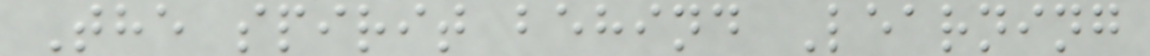The spirit behind Learning
